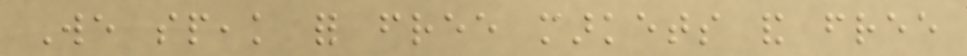We speak for free markets and free
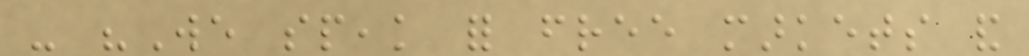- "We speak for free markets and
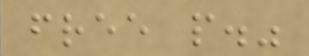free people."
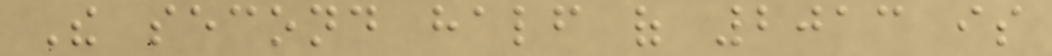The second half of 2013 is
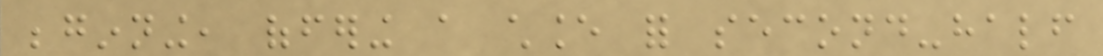beginning, offering a chance for second-half
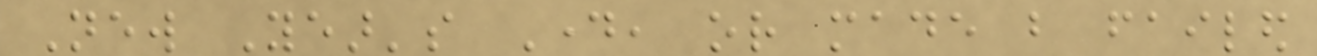New Year's Day, or made but failed
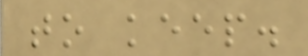to keep.
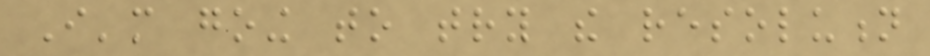I'm going to try the resolution
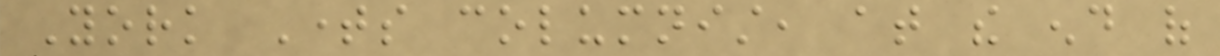York Times columnist, at the end of
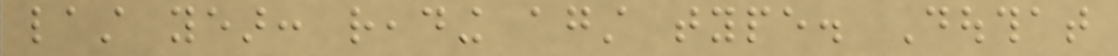last year: reading against type. Douthat
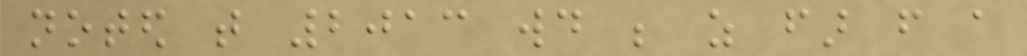noted that 2013 would be as far from a
